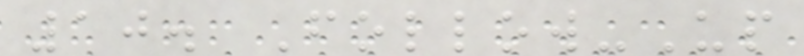10. Follow-Up
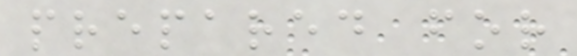prepared for
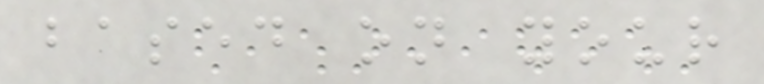based on your
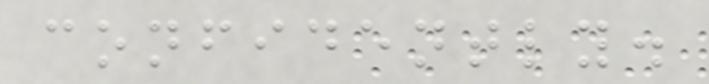confidently.
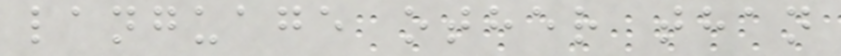language other than
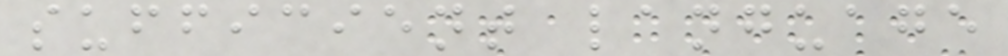sufficient language
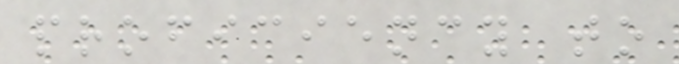proficiency to
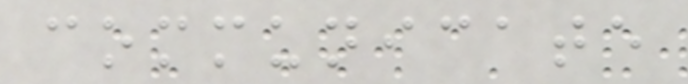communicate
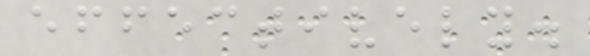effectively.
